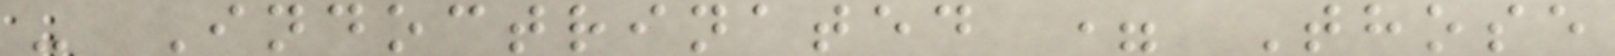- Indoctrinated = Those
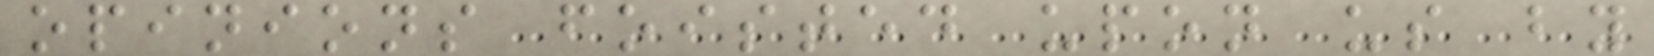opinions foisted upon us by
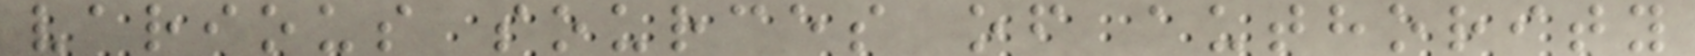various sources of authority
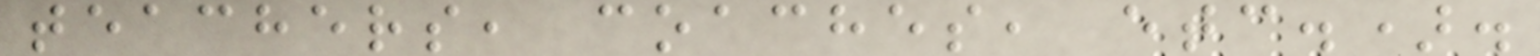teachers, coaches, etc.).
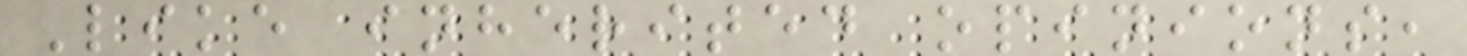Like inherited opinions,
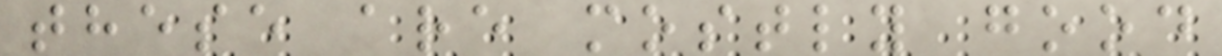these are mostly good
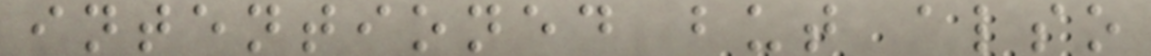intentioned but also
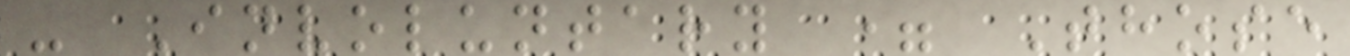- Involuntary = Those
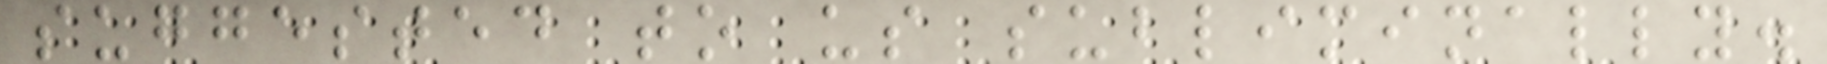suggested to us subliminally.
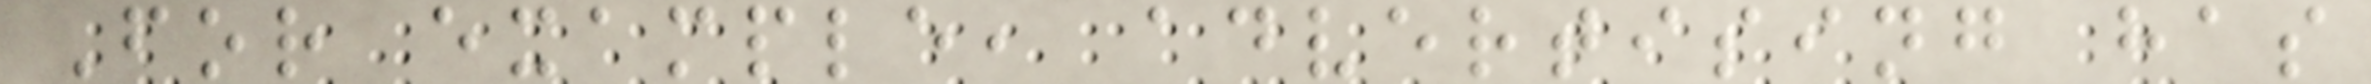For example, advertising has
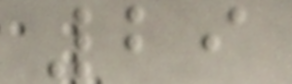29
